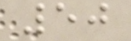50
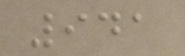941
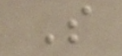S
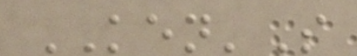KEN'S
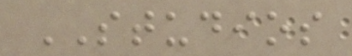STUDIOS
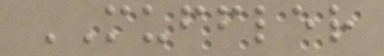MUFFLER
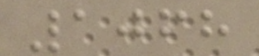1068
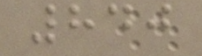840
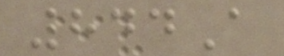844A
